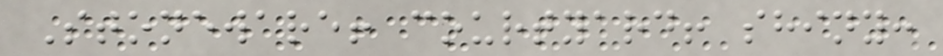Stoneware! courtyard! shiny:
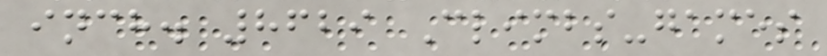inch. 8629 Climbs-games
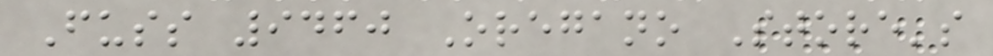Fuss 9460 Oregano Store's
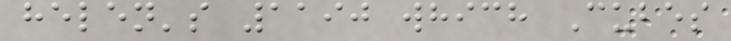helen's 1190 which Cubes
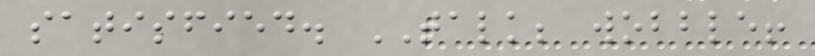satisfied. TALK; wobble!
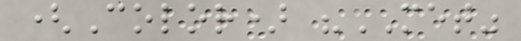(Color) "MET"
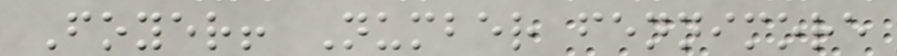Foyer! Number fennimore
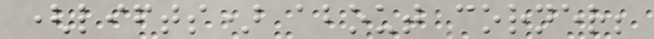(lifts) about corner;
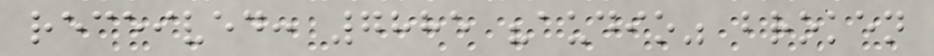received: 7885 "audio" broken
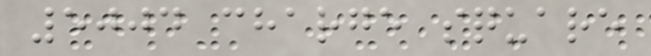5004 charge square
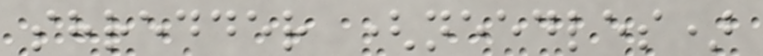shredder (needles)
